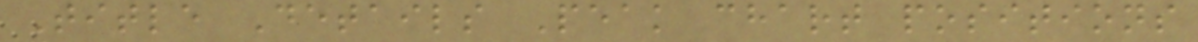Title Details Peak chart positions
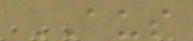AUS
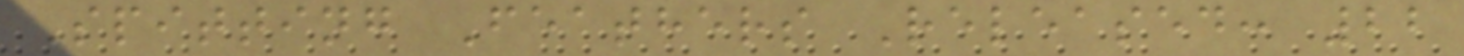Spitting Feathers Released: 22
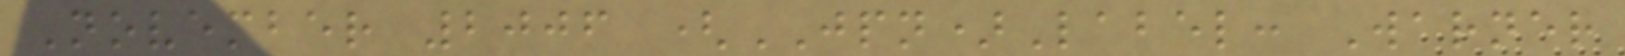November 2006 (JPN)Label: Warner
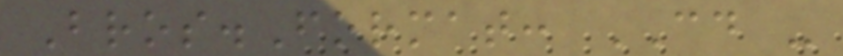Bros.Format: CD -
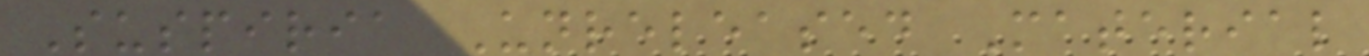Suspiria Unreleased Material
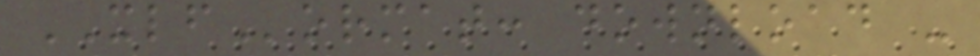XLFormat: download -
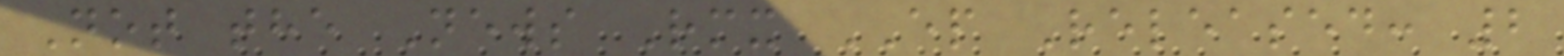Not the News Rmx EP Released: 2
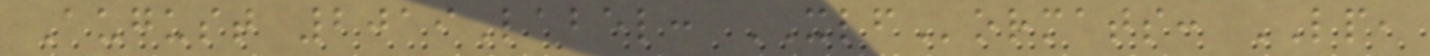August 2019Label: XLFormats: LP,
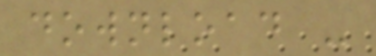download -
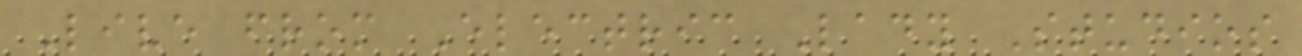Live from Electric Lady Studios
